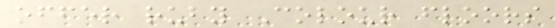offer ruby Colour floors
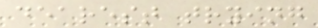dearest trying
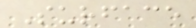Surface
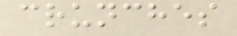crunches
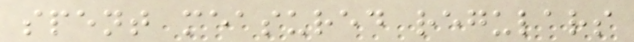spent measured regulars
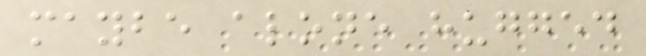maybe alone hugged
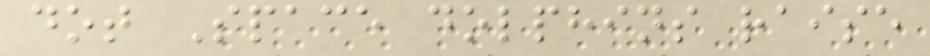dot Space dolphins raise
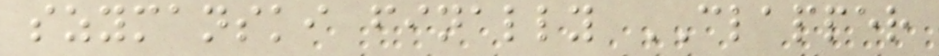szymanski finally CLAPPER
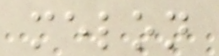melon
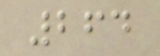264
